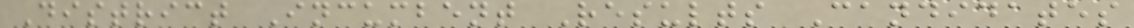District Incumbent Results Candidates
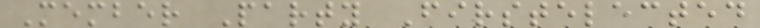Member Party Firstelected
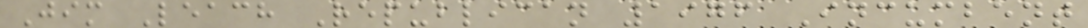Jim Leach Republican 1976 Incumbent
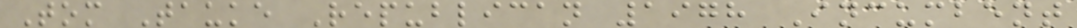Tom Tauke Republican 1978 Incumbent
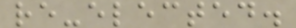re-elected.
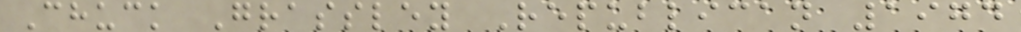Chuck Grassley Republican 1974
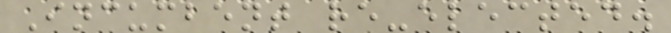Incumbent re-elected.
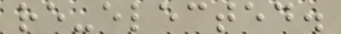re-elected.
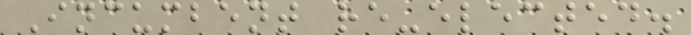Incumbent re-elected.
